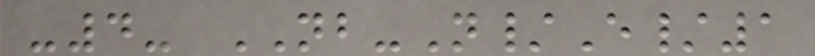-4- NB-N/E/1
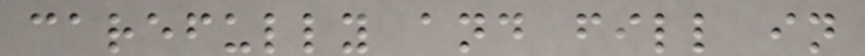carefully and fill in
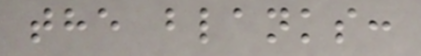the blanks:
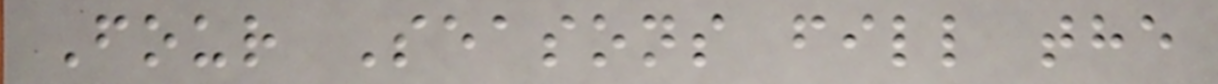Four Seasons fill the
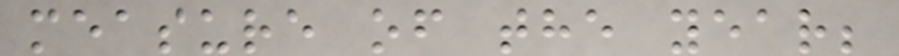measure of the year;
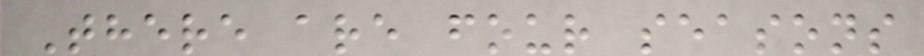There are four seasons
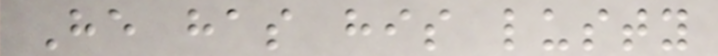He has his lusty
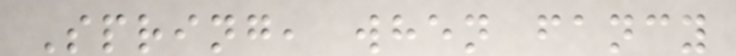Spring, when fancy
